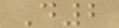D2
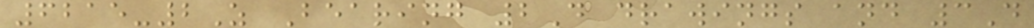6215-2Z Bearing 2D drawings and 3D
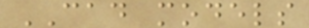CAD models
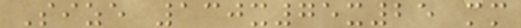Size 130x75x25 mm
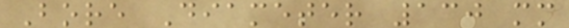Bore Diameter 130 mm
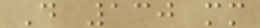D 130 mm
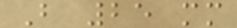B 25 mm
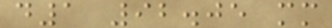d1 92.05 mm
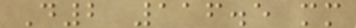D2 116.5 mm
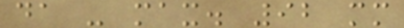da - max. 92 mm
